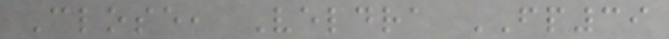Close, Veldra FP39
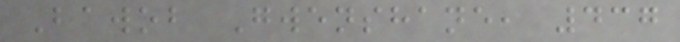Bawob Gwenshane, 437
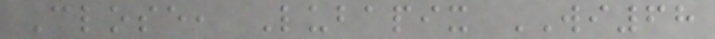Close, Lubapix WI68
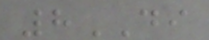8DI
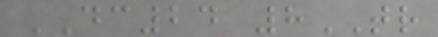DC24 8TR
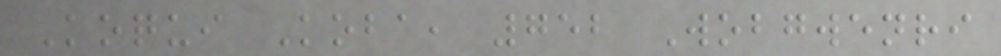Koqui Koba, 752 Wobgwenri
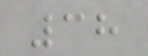38
